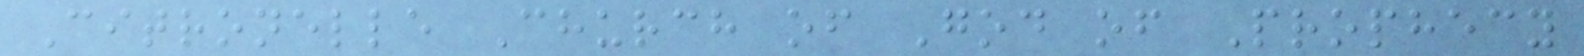Citronelle Church of God of Prophecy
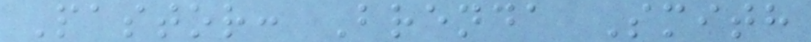Pastor: Brenda Smith
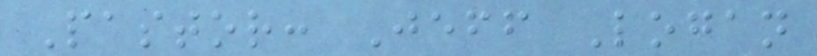Pastor: Jeff Logan
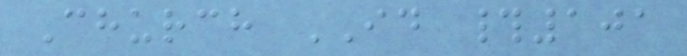Church ID #101
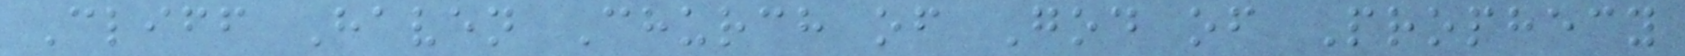Cliff Haven Church of God of Prophecy
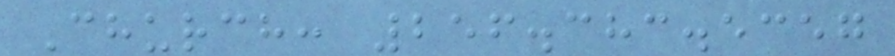Church: 256.383.5357
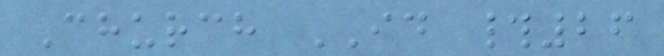Church ID #26
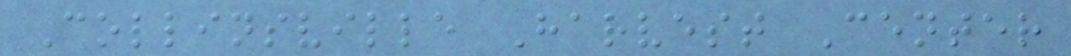Collinsville Harvest Center
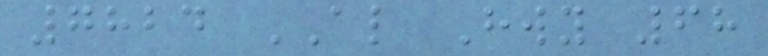7824 AL Hwy 68
